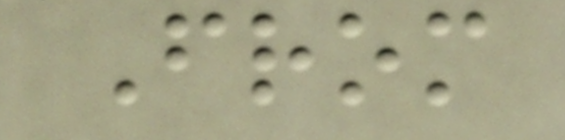From
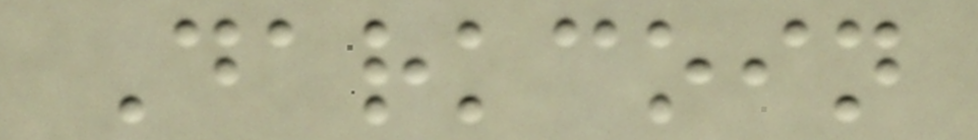Darkcoin
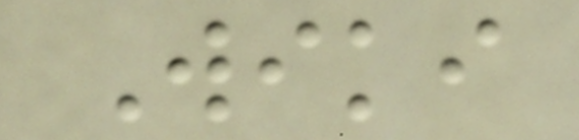Wiki
